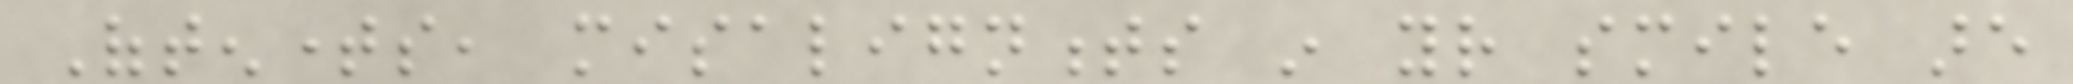Oftentimes, misalignments in your smile are
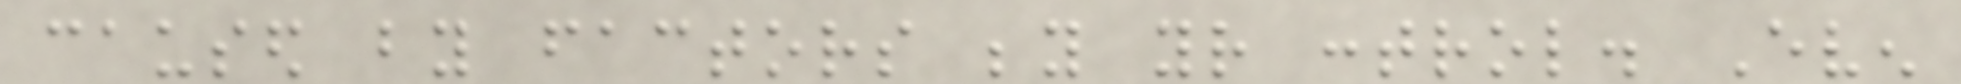caused by factors beyond your control. Even
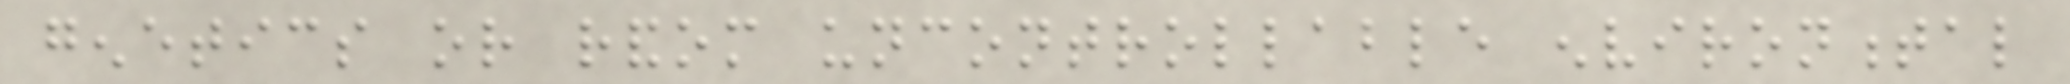genetics or random uncontrollable environmental
